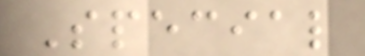Special
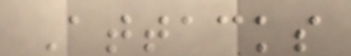Attacks
